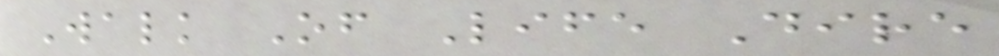Walk Of Life Dire
